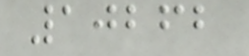10262
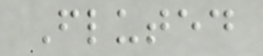Fluted
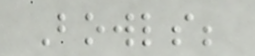Bowls;
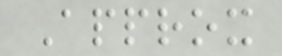Approx
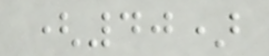(40)
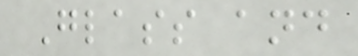Glass and
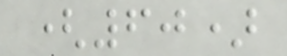(60)
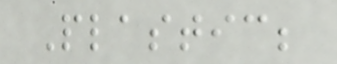Plastic;
